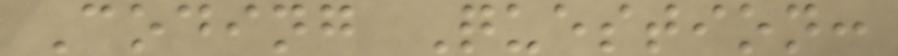Coding Question:
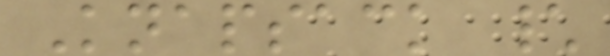Knapsack \
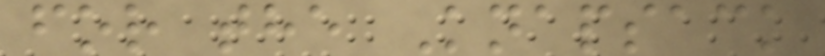for the Knapsack
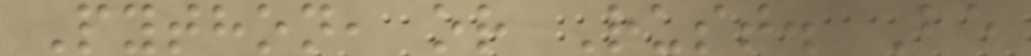Python, or Rust. Be
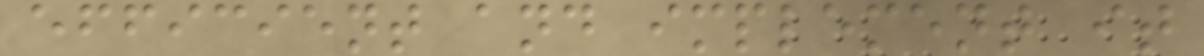efficient and implement it
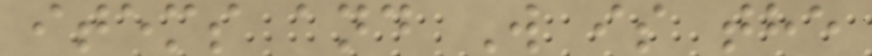items and W is the
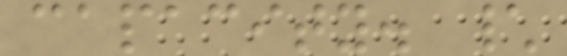capacity. \
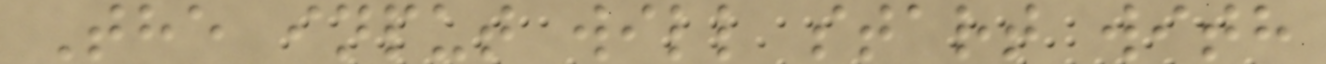The input will start with
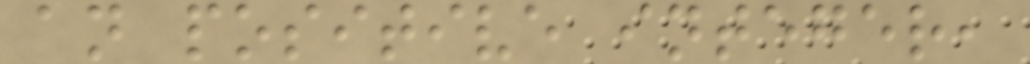an positive integer,
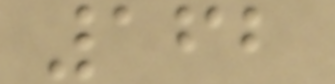162
